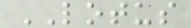LOTUS
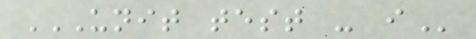UNIT TEST - I
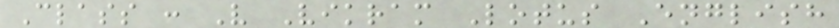Class : V Vikram Lotus English
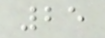25
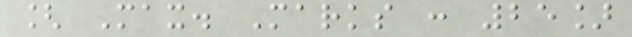[ Max. Marks : 25]
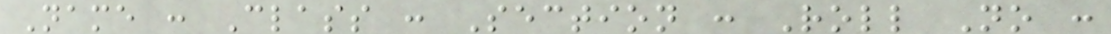Name : Class : Section : Roll No :
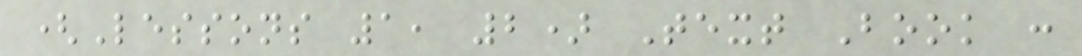(Lessons 1, 2) Text Book :
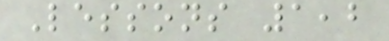Lessons 1,2
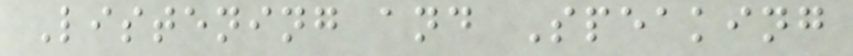Listening and Speaking
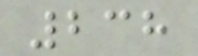238
